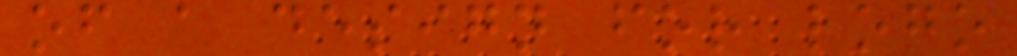of a design for logo
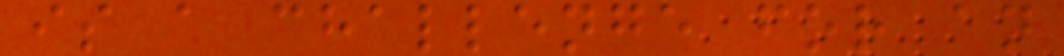is a challenge for an
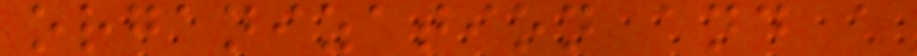organization and a
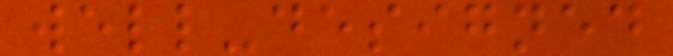well-designed
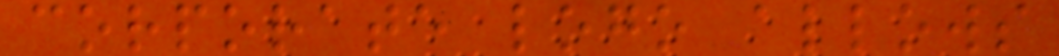corporate logo allows
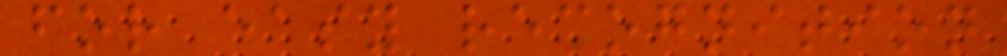for easy recognition
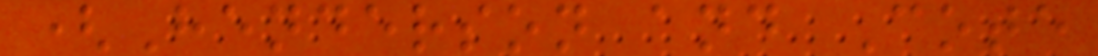(Henderson and Cote
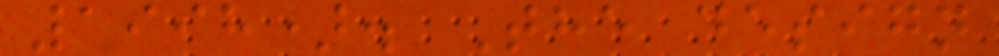1998). The design
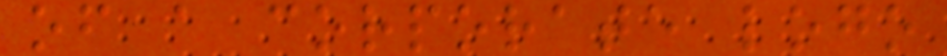of a corporate logo
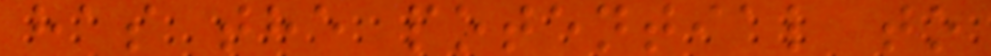has the potential to
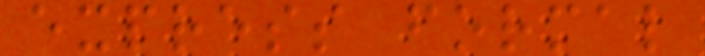express formal
